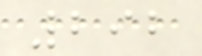292
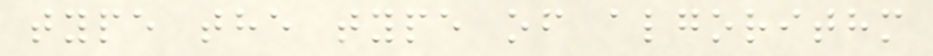type the type of algorithm
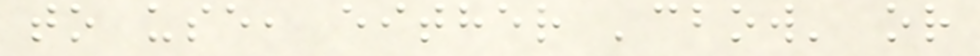to use, either 'cbow' or
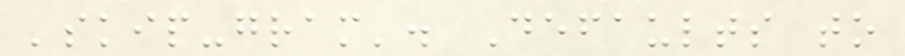'skip-gram'. Defaults to
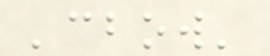'cbow'
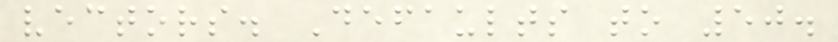vectors. Defaults to 50.
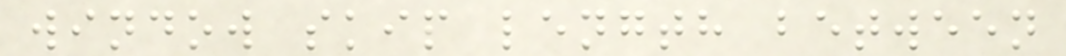window skip length between
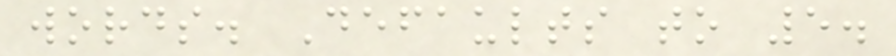words. Defaults to 5.
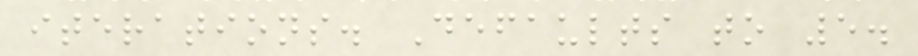iterations. Defaults to 5.
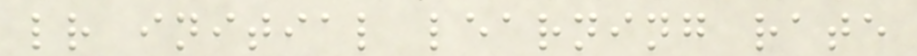lr initial learning rate
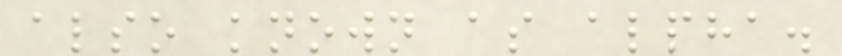also known as alpha.
